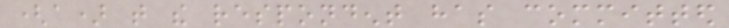(a) that the respondent has committed
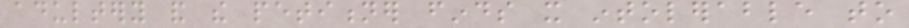adultery and the petitioner finds it intolerable to
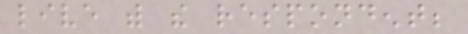live with the respondent;
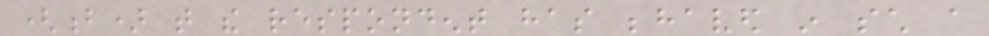(b) that the respondent has behaved in such a
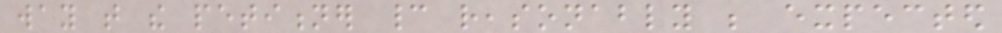way that the petitioner cannot reasonably be expected
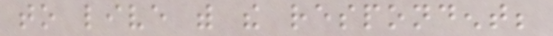to live with the respondent;
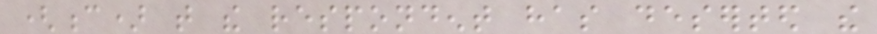(c) that the respondent has deserted the
